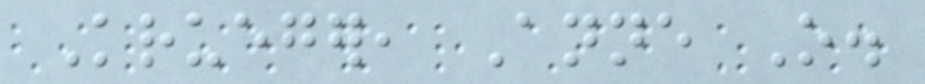Krueger, Anne O.
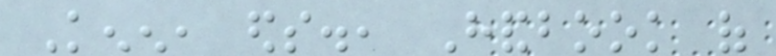Kenen, eds., Handbook of
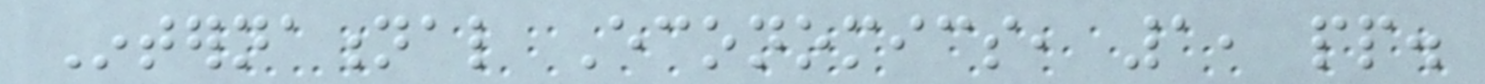International Economics, 1, pp.
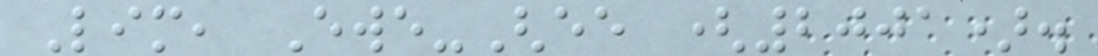Lim, Ewe-Ghee (2001).
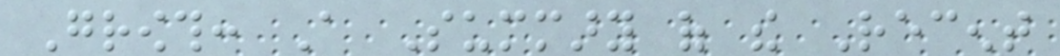Growth: A Summary of the Recent
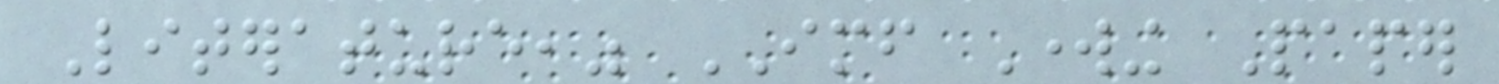Literature," IMF Working Paper
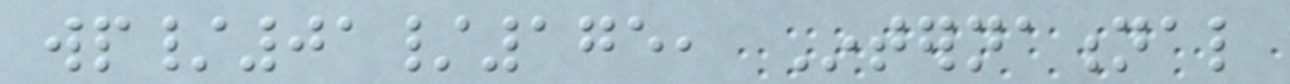wp/01/175, International
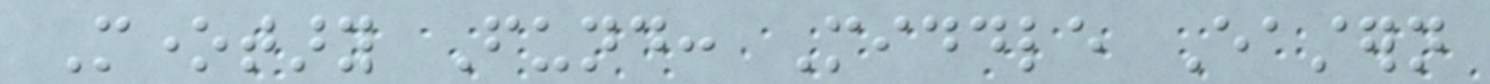Monetary Fund: Middle Eastern
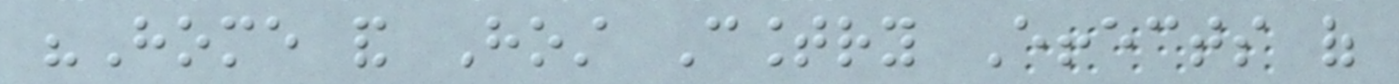"Home and Host Country Effects of
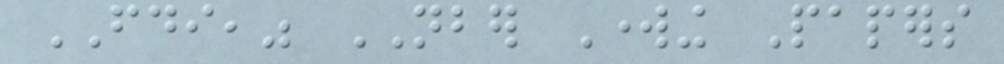FDI," NBER Working Papers
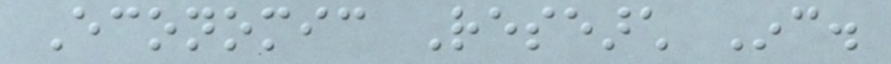Economic Research Inc.
